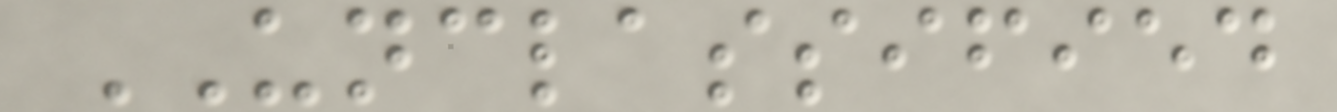UNCLASSIFIED
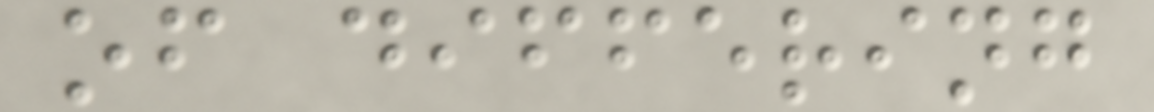of differing
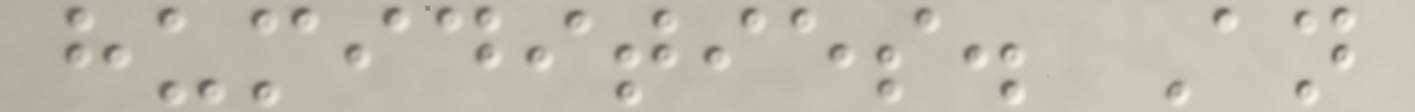humidities. An
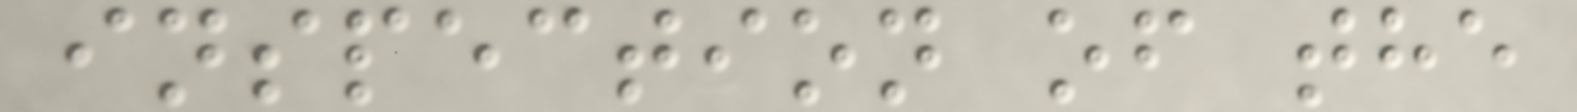inspection of the
